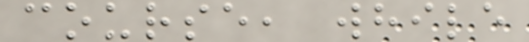course, while
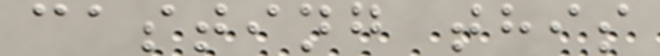casting this
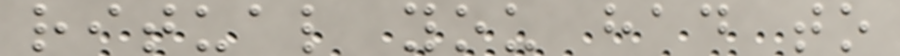ritual you had to
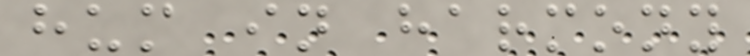hum in harmony
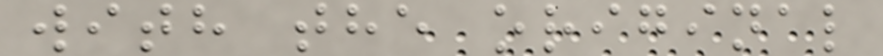with the original
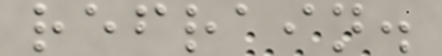refrain.
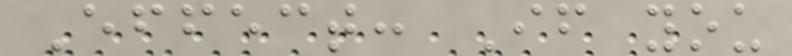Effect: If you
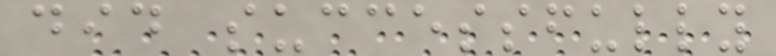did successfully
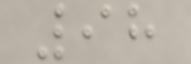98
